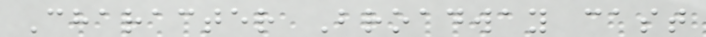Character Broadway cast
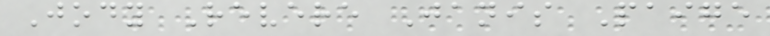Jody Revere Janis Paige
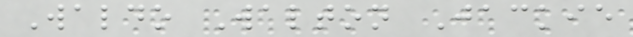Waldo Walton Jackie
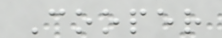Cooper
